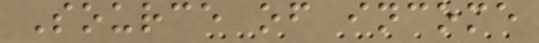Source of income
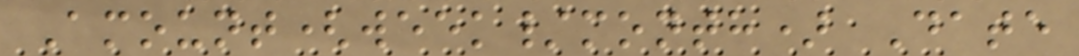Amount(week/month) Date
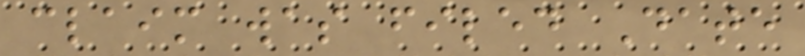claim was filed Date
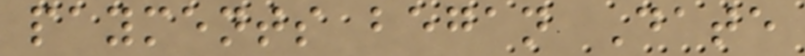payments began Date
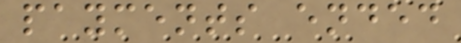payments ended
